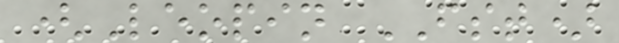(Leopin FST)
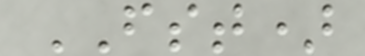FST)
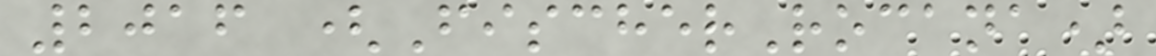2016 (FischerRocana)
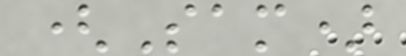(Sam)
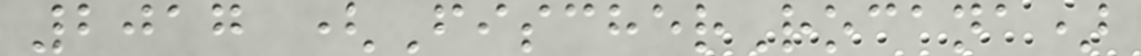2017 (FischerRocana)
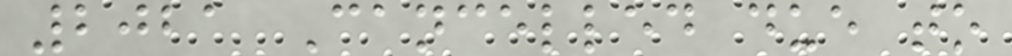2021 Cancelled due to
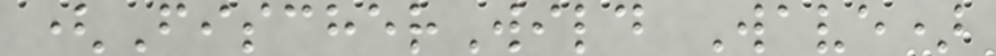(FischerWild Wave)
